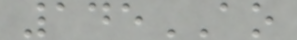145AO
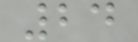24
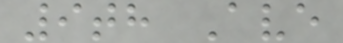9th Ave
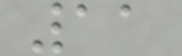11
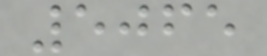5065
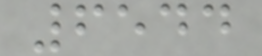6544
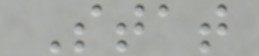Stat
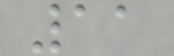11
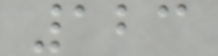123
